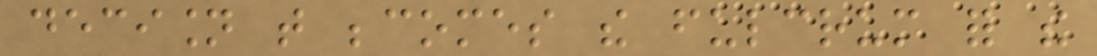decision that becomes the fulcrum for the
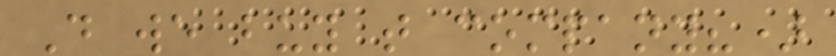Do we buy that company?)
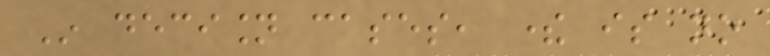In decision cases, there is no
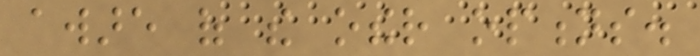aware of the other options.
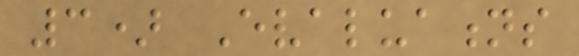3) Evaluations
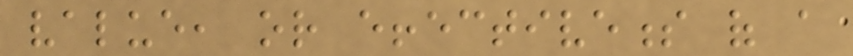value, or effectiveness of a
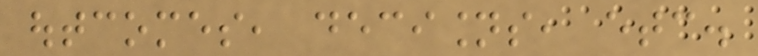outcomes, decisions, etc.
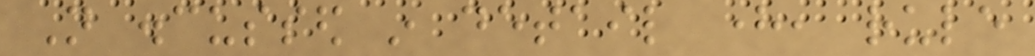Not discussed in detail here, rule
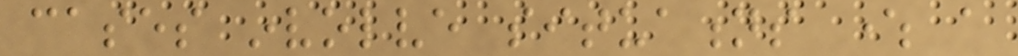cases involve situations where a
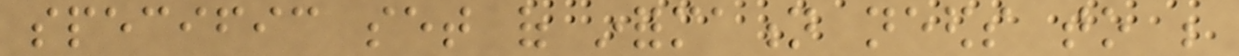specific set of information needs to be
